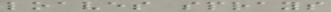loaves sprays
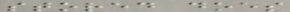stored does
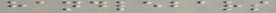handlebars
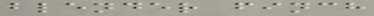blender finch
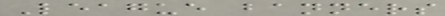League banners
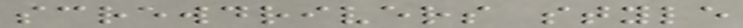screwdrivers style
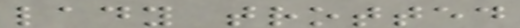lady trotted
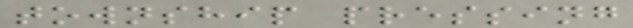township pressing
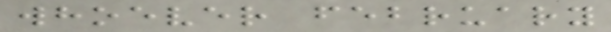whoever february
